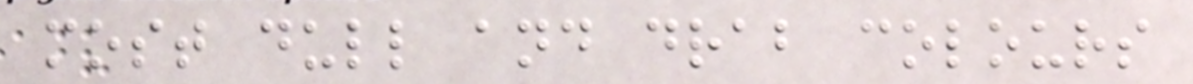most dull and drab colours
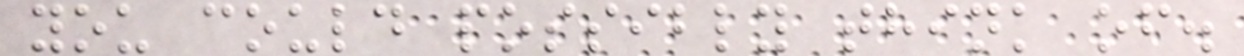you could possibly think of.
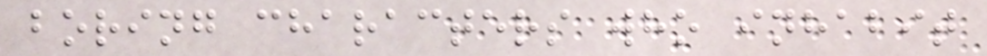boring characters who inhabit
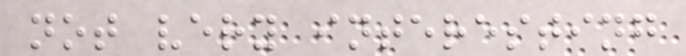not very interesting
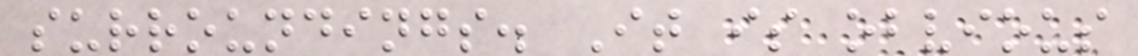surroundings. It is obvious
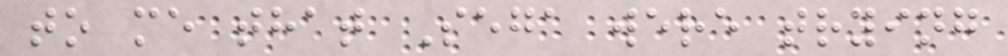to me that Sega were trying
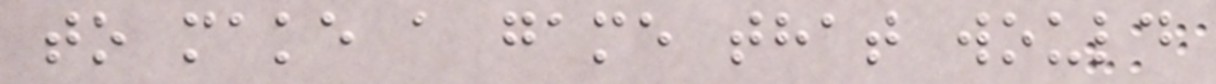to make a game that would
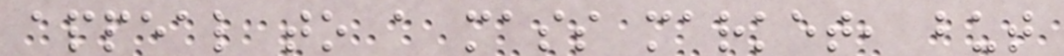appeal to a mass market, but
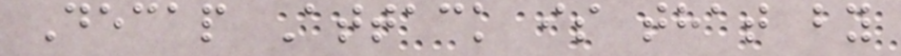Decap Attack is that by
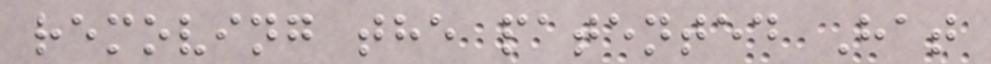removing the patented Hat
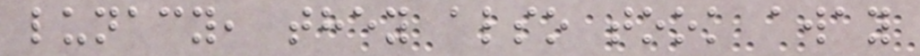lunacy, they also took away
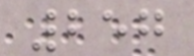257
